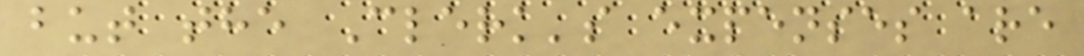but the Clerk's expenses are
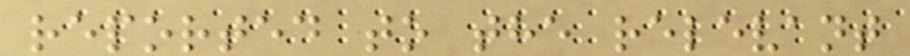reported to the relevant
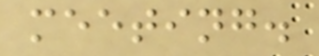meeting.
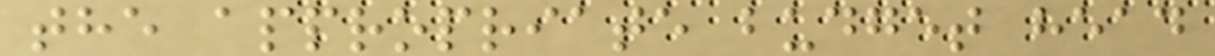the appropriate budget head
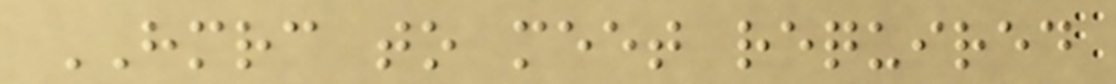HMRC to meet required
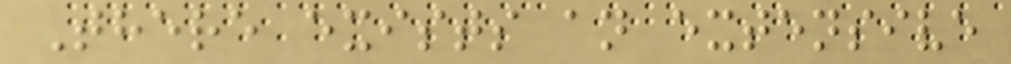There exists an extensive
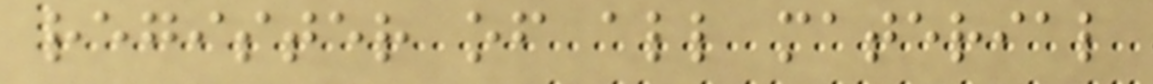register of all material
